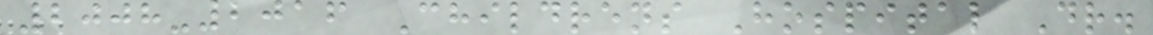2008-2016 Childrens Hospital Dr.
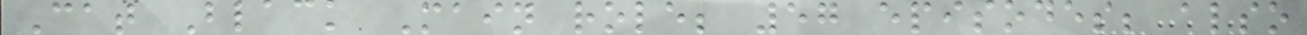Cat Black Main role; 57 episodes; also
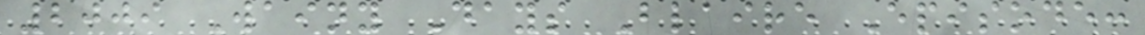2009 Wainy Days Blaire Episode:
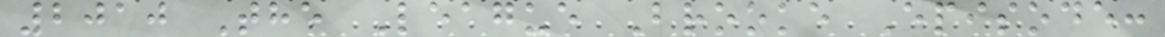2010 The League Brooke Episode:
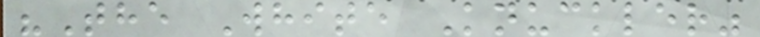"The White Knuckler"
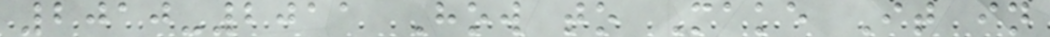2010-2011 How to Make It in
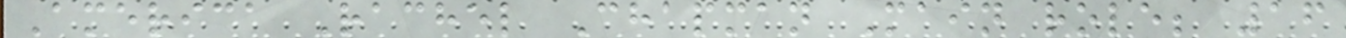America Rachel Chapman Main role; 16
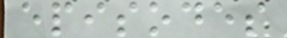episodes
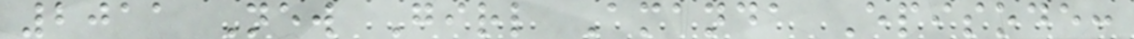2011 New Girl Amanda Episode:
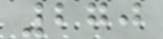270
